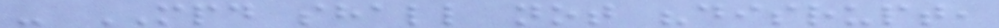- MPD shall not "disrupt,
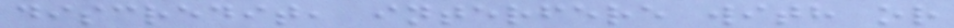discredit, interfere with or
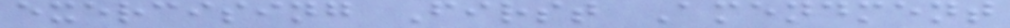exercising First Amendment
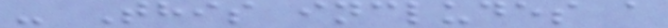- This includes a
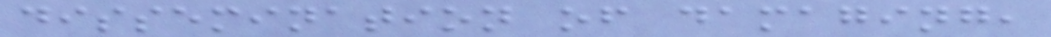dissemination of damaging,
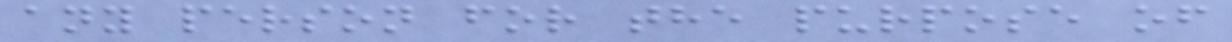any person for the purpose of
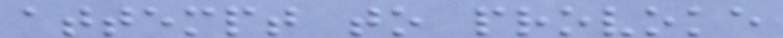attempt to provoke
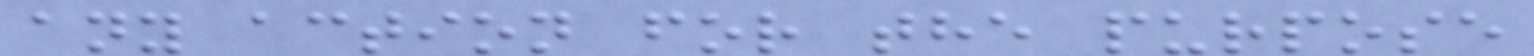any action for the purpose
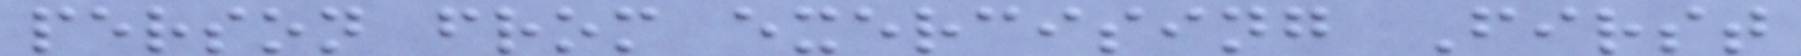person from exercising First
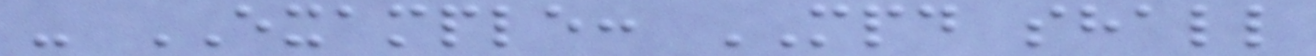- EXAMPLE: MPD shall
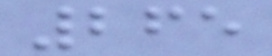265
